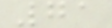71
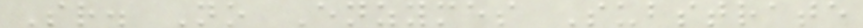Sr. No Enzymes Substrate
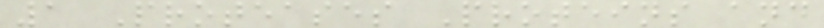1 Proteases Proteins and
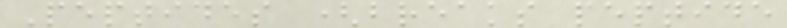Peptides (breaks peptide
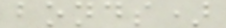bonds)
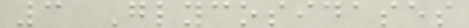3 Glycosidases
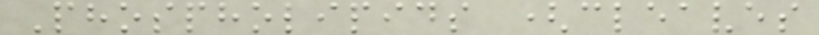Phospholipids (cleaves
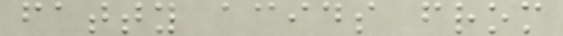fatty acids from
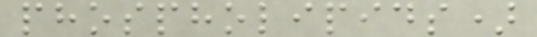phospholipids)
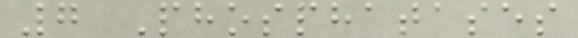7 Phosphatases
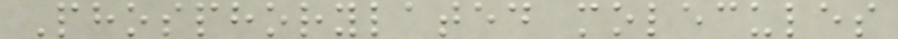Phosphorylated molecules
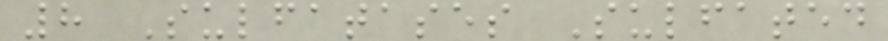8 Sulfatases Sulfated
